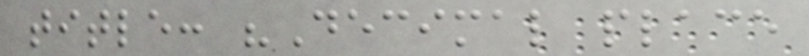title: "Decimal place
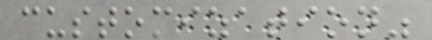customization"
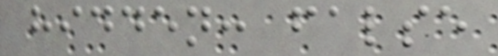hidden: false
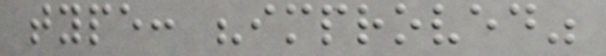type: "improved"
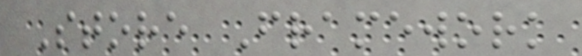Store Framework
